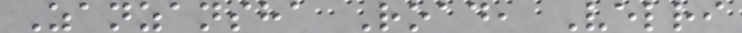Zanzansha Road, Velri
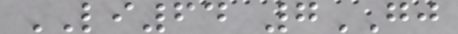LI64 7GJ
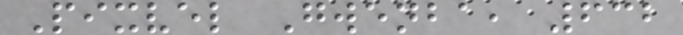Pixvel Gwenba, 632
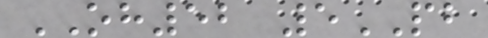OH52 5PB
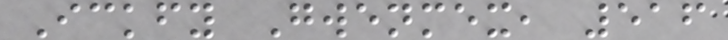Ickfy Gwenmex, 516
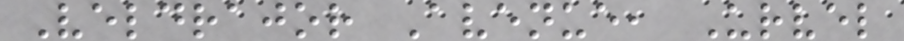Veldrajor Avenue, Urvel
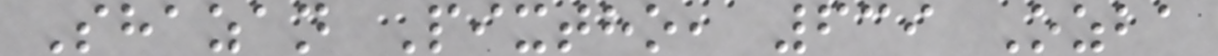Shazan Pixtho, 639 Ozba
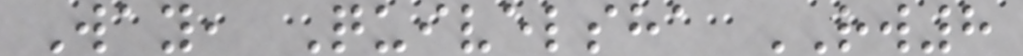Way, Quivelsha RW8
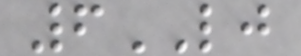6LJ
